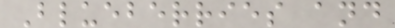Blueberries and
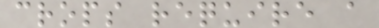crops require a
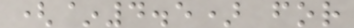(~4.5) for
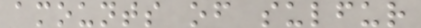amounts of sulfur
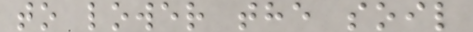to lower the soil
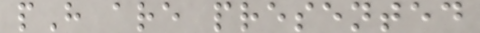pH are presented
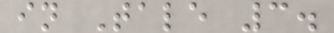in Tale 3.
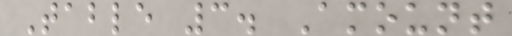Table 3. Amount
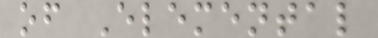of Elemental
